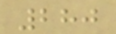280
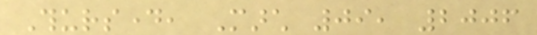Thursday, March 09, 2006
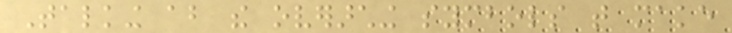Talking about the overarching symbols that make
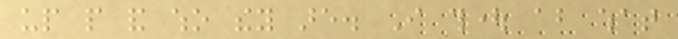up people and who they are. I thought about what
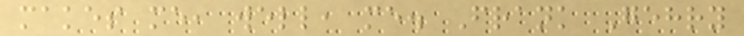makes me, well, me. Frank Gehry
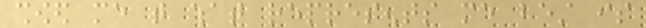showed me that what represents me best is
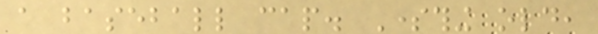a baseball cap. Something old,
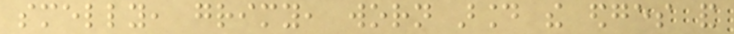smelly, grimy, worn around the edges and
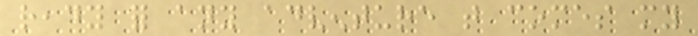ready for any adventure that comes my
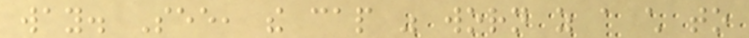way. See, the cap was worn as a child to
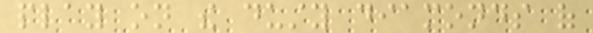play on the dusty diamonds of
